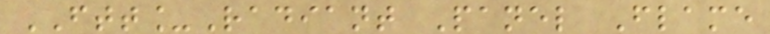FTT_Radiant Panel Flame
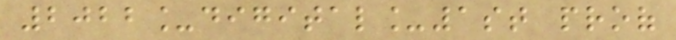2022_digital_1st proof
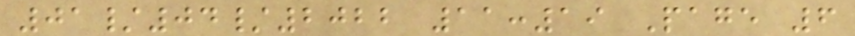01/04/2022 11:19 Page 6
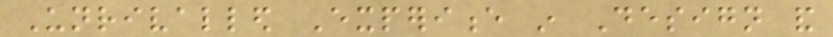Unrivalled Experience in Design and
